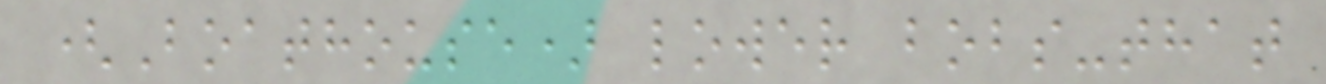(Boathouse) lower bobs-that
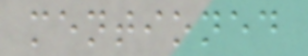mentioned
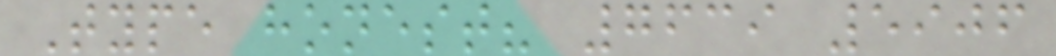Type honest? 7639 5906
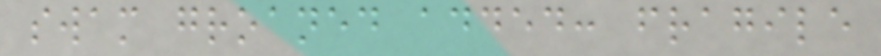swam groaned added: fragile
